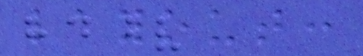layout:
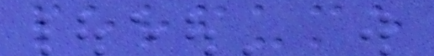perfume
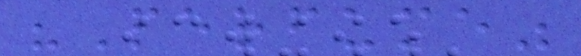"Perfume"
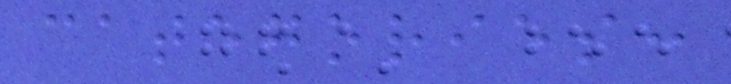categories:
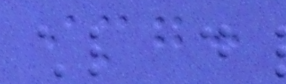img:
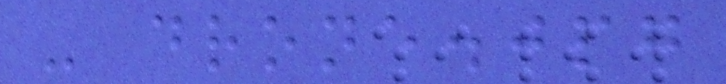- drone.jpg
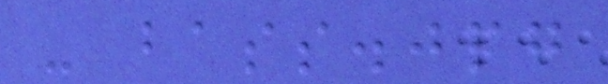- bass.jpg
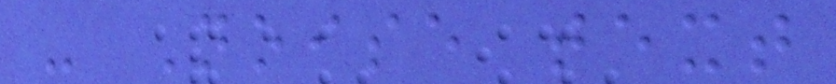- Noise text
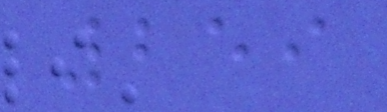259
